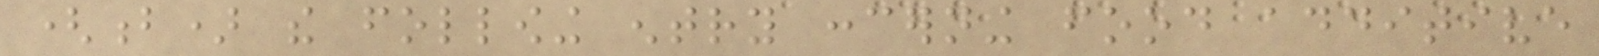(b) the following entry concerning food additive
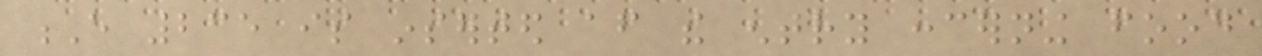E 235 is inserted after the entry concerning food
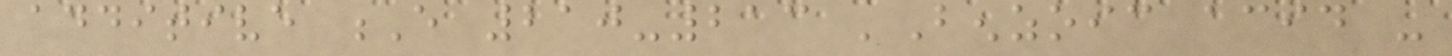additive E 210-213 'Benzoic acid -
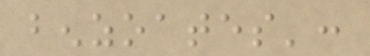benzoates':
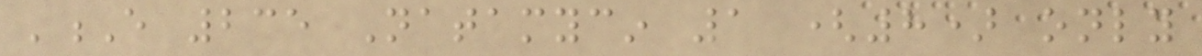'E 235 Natamycin 1 (8) only
